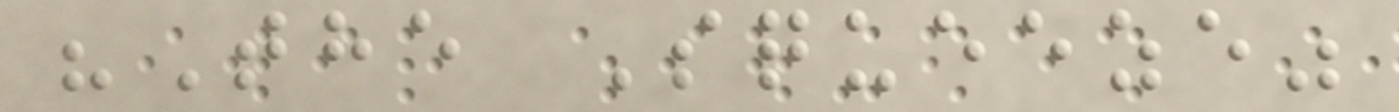"The Squeeze"
